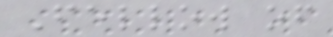Fellow of
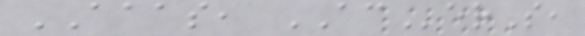AAAS, ACerS,
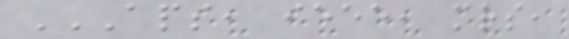APS, IEEE, MRS,
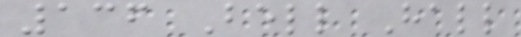136 Bell Hall
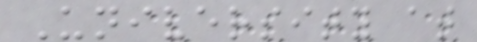University at
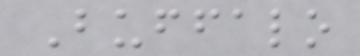Buffalo
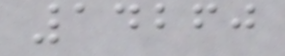14260
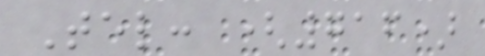Tel: (716)
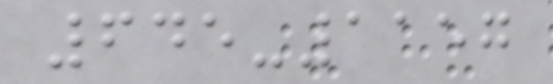645-1157
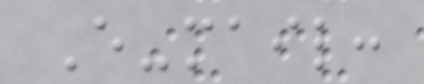E-mail:
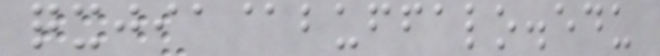qxjia@buffalo.edu
